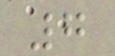7
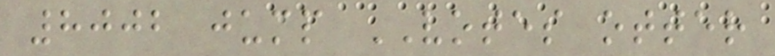8002 jump VOTES otter
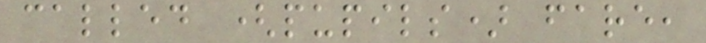called (pupils) fare,
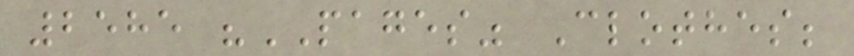2585 "PAGES" Clothes;
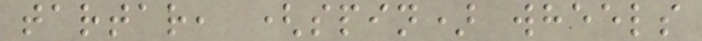tartar, (spin) wheels
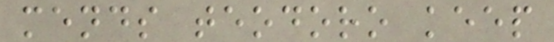mends teodoro keep
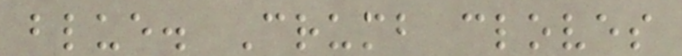blue. Crumb cloves
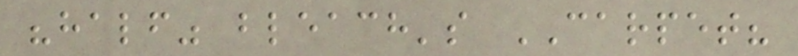"half" bleach's CARPET?
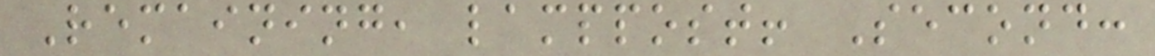Remaining, lamppost! Second:
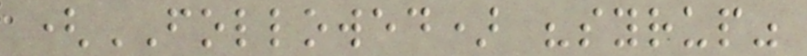(FOLLOWED) "syrup"
